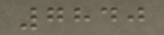7840
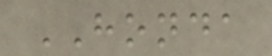HONDA
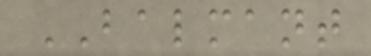BALMANT
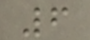6
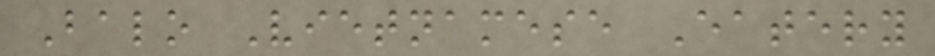Balo Vietnamese Eatery
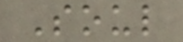Soul
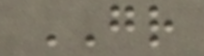GR
